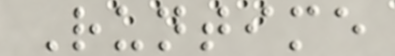Runtime
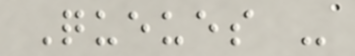Queues -
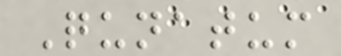Qunatum
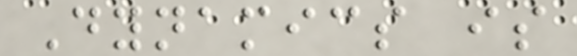Dynamics is
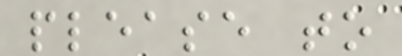please to
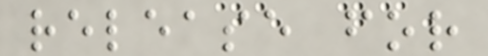release for
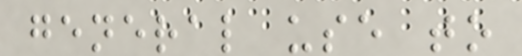general use to
